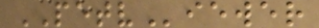PETViewer
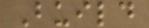Build
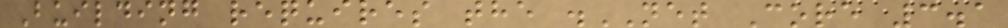Building requires the .NET Core 3.1
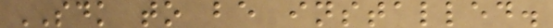SDK to be installed.
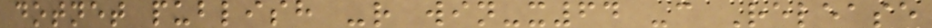dotnet publish -r win-x64 -c Release
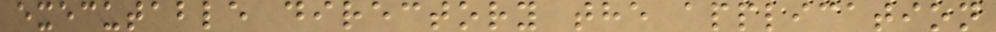executable directory the application
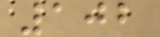102
